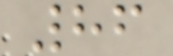86
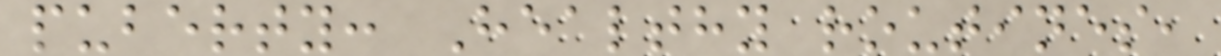puberty: Healthy routines,
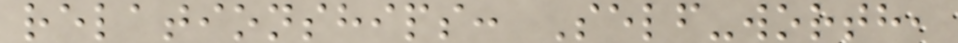relationships: Self-worth,
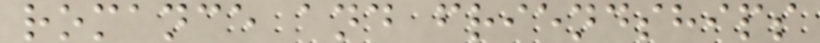romance and friendships
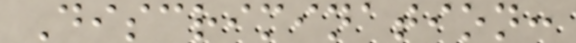Discrimination:
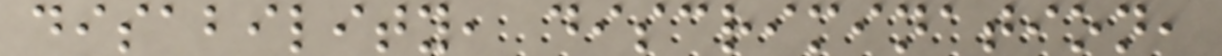disability, discrimination,
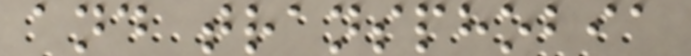and transphobia
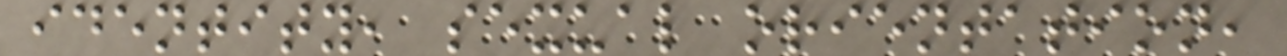identity, sexual orientation,
